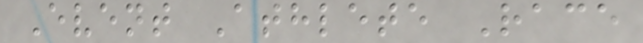Event Athlete Race
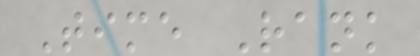Time Rank
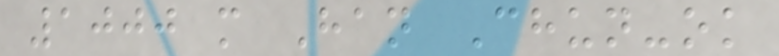1000 m Han Chun-ok
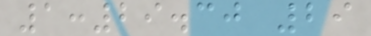1:29.30 29
